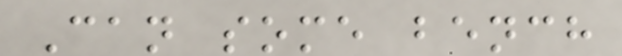Can some bench
